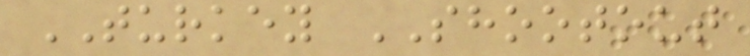TURKEY SHOOTOUT
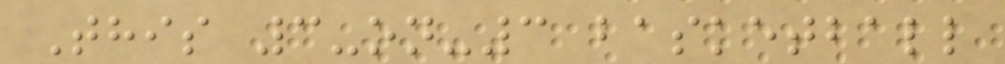This 3-on-3 basketball
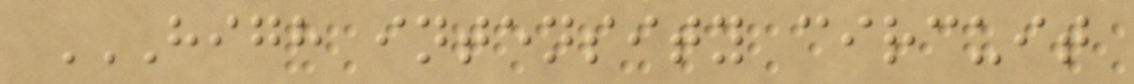HIGH INTENSITY CIRCUIT
